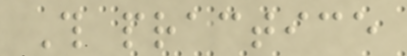This practice
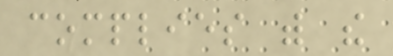complies with the
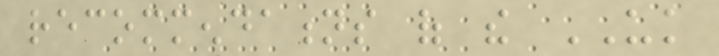recommendations of the UK
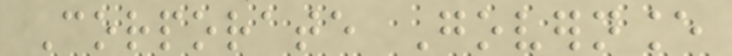Corporate Governance
